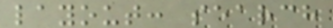layout: search
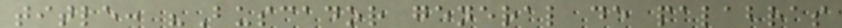title: "Buscador general de palabras
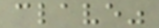clave"
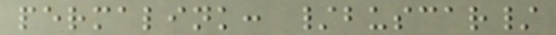permalink: /buscar/
